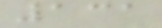131
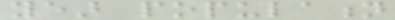year population
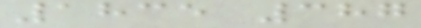1835 387
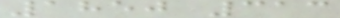1850 313
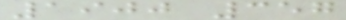1900 357
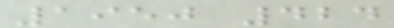1950 424
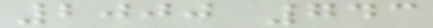2000 743
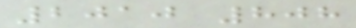2010 808
